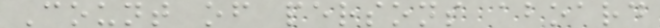Count of persons aboard
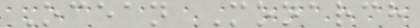Ocean Monarch
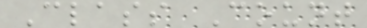Class Count
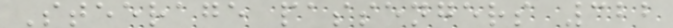Steerage passengers 322
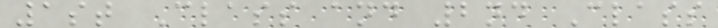1st Class and 2nd Class
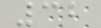32
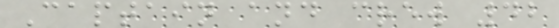Captain and crew 42
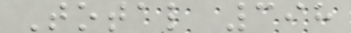Total 398
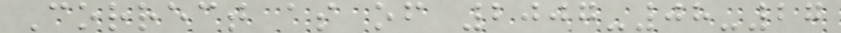Correct as of 2007-08-27
